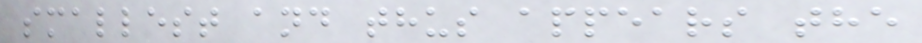smallest and thus appears the
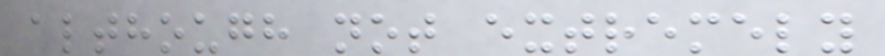although not extremely
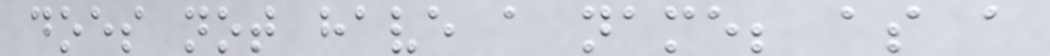does not have a name; as a
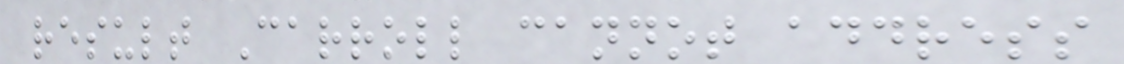result Carroll cannot address
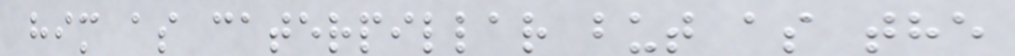him as caterpillar but as the
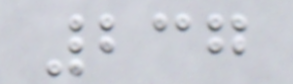237
